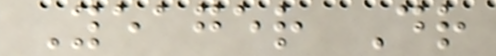Yeager Dr
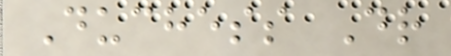Duchess Dr
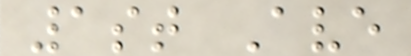1st Ave
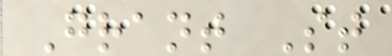Grant St
